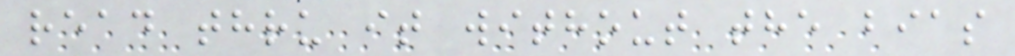read thru it without the bias
